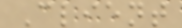Client
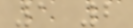1 2
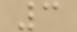3
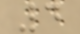4
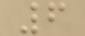6
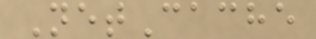NetCache
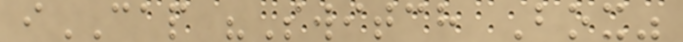iCAP "Switch Box"
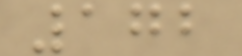172
